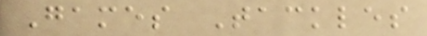Games Tackles
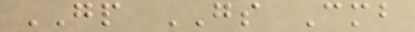GP GS Cmb
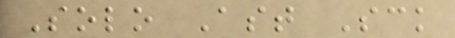Solo Ast Sck
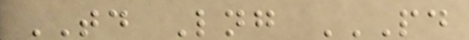TD Lng PD
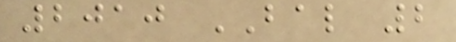2010 BAL 2
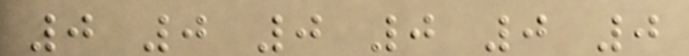0 0 0 0 0 0
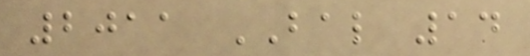2011 BAL 14
